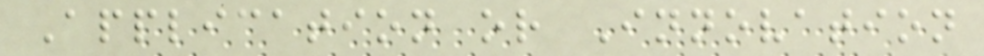Application or Innovation
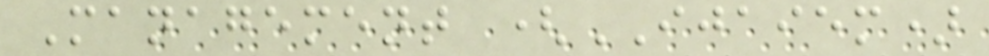Management (IJAIEM)
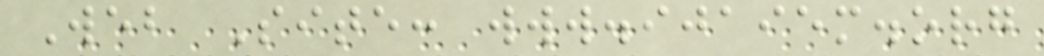Web Site: www.ijaiem.org
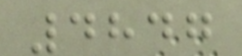4847
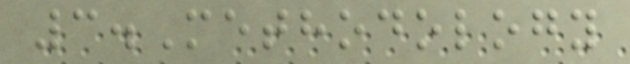3.Methodology
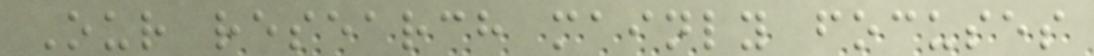Our research mainly focuses
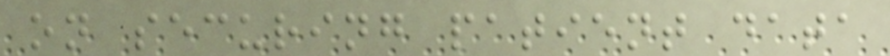on securing patient data
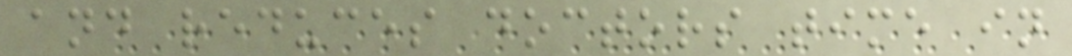and reduces doctors time in
